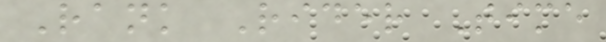Rank Rider Time
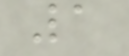1
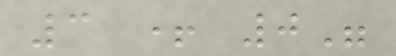3 + 0"
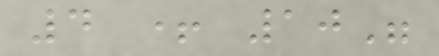4 + 10"
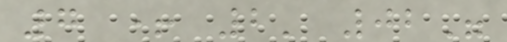7 + 2' 02"
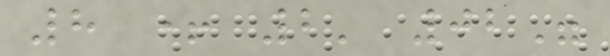8 + 2' 02"
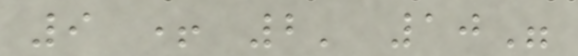9 + 2' 10"
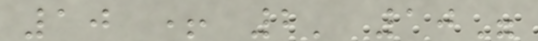10 + 2' 10"
